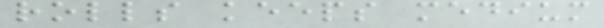rolls keeps medium
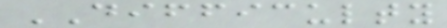DIFFICULTY
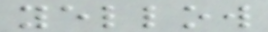yellow
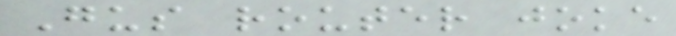Gus router joke
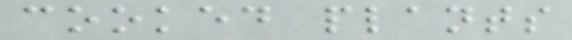cooked plants
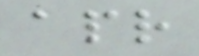apr
